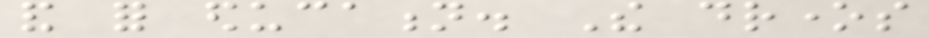and for education. The drones
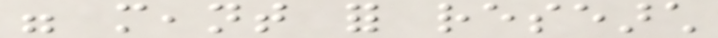were meant for research
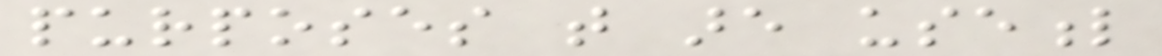purposes that are useful
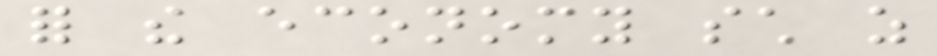for the economy such as
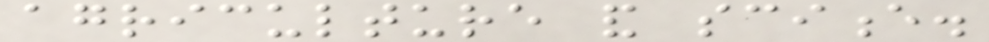agriculture and science.
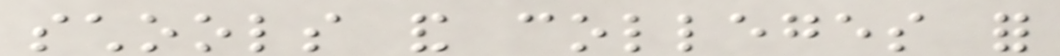schools and colleges for
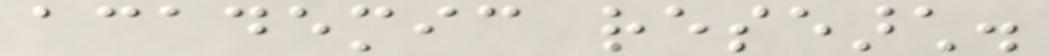academic research.
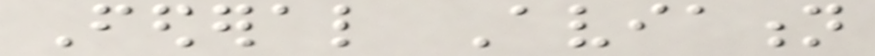Federal Aviation
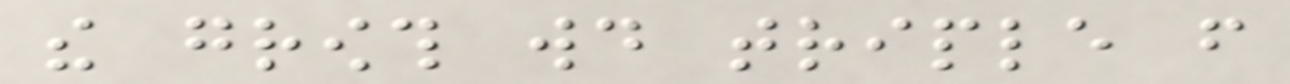the growth would triple from
